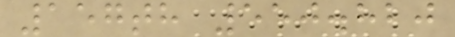157th 550.820
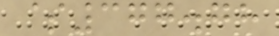$377.78
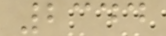2344
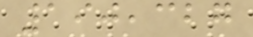190,327
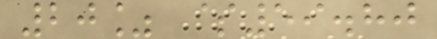20% $59.80
